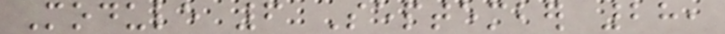Module 6 September 28,
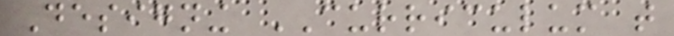Designing CURRICULUM that
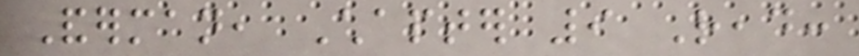Anderman, Chapter 9 Read:
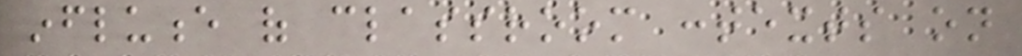influence of classroom contexts on
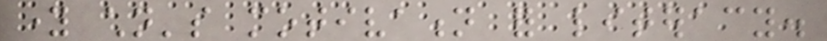young children's motivation for literacy.
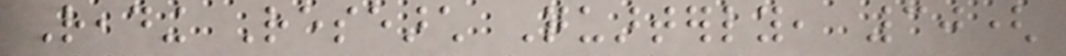Reading Research Quarterly, 30(
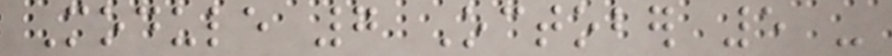Module 7 October 5 -
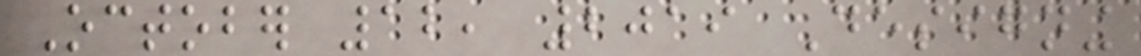October 12, 2019 Designing
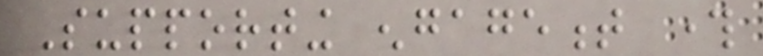Supporting engagement through
